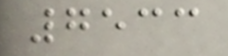7533
